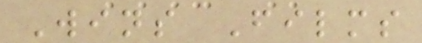Wins Films
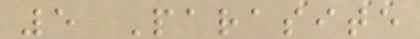5 Parasite
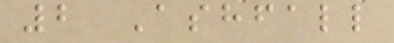2 Ashfall
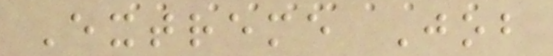Extreme Job
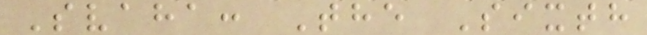Svaha: The Sixth
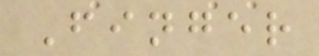Finger
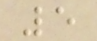5
